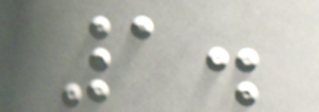1.
